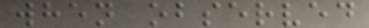when observed
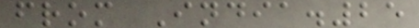from India.25
